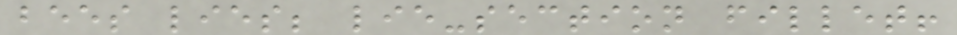bees lies; lie-section fillet!
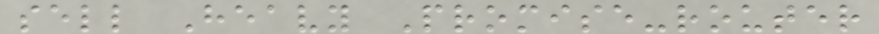sell Heavy Promise-router
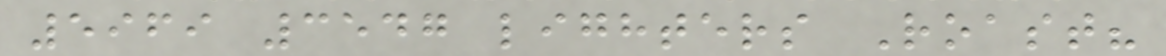5969 3547 lighters Roast?
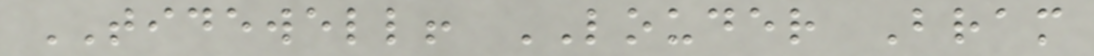TIDEWELL! LOUDER Bram
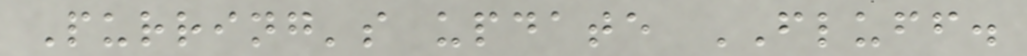Purring's update FLUFF.
